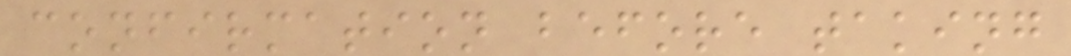confirmation before taking
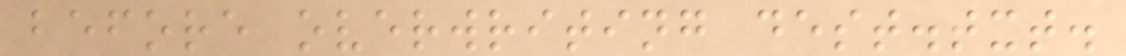before overwriting dest.txt.
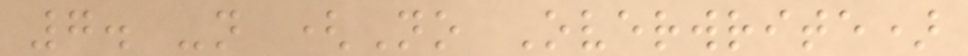7. -n (No Overwrite)
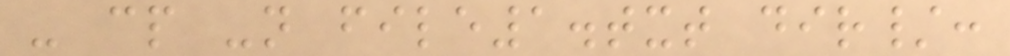- cp -n file1.txt dir/:
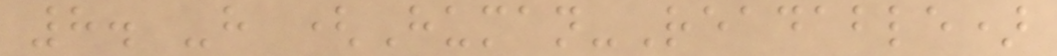8. -h (Human-Readable)
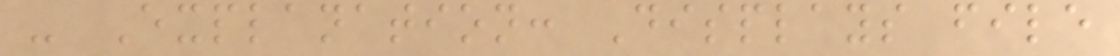- Explanation: Displays file
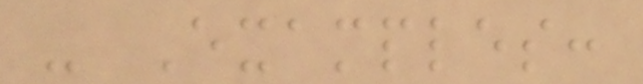- Examples:
